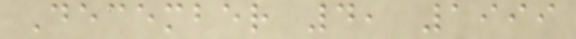December 4, 1999
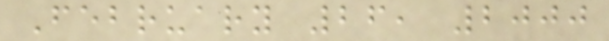February 26, 2000
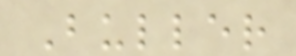Buller
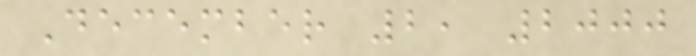December 2, 2000
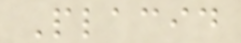Placid
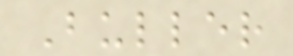Buller
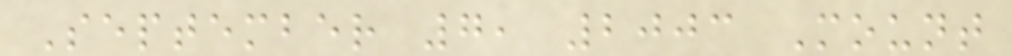September 7, 2003 Mount
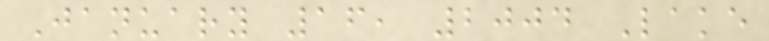January 16, 2004 Lake
